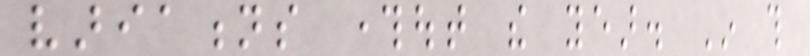variations throughout the year. In this
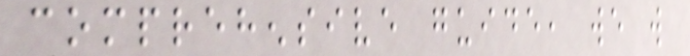comprehensive guide, we will
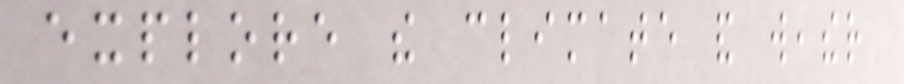explore the climate and weather
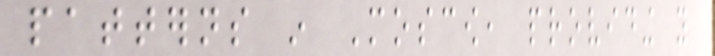patterns in Moscow, providing you
